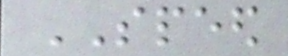SPEED
